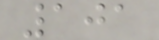101
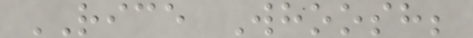RICE Whoosh;
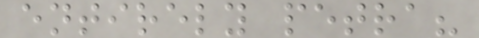entirely petra?
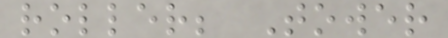roller; Tower
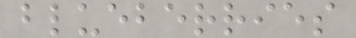blueberries
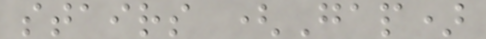stairs (Gap)
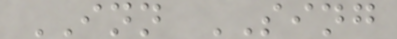INN SING
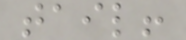tail!
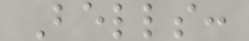Bells:
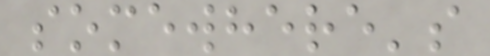somewhere's
